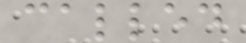called
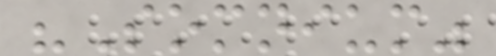"Somnium"
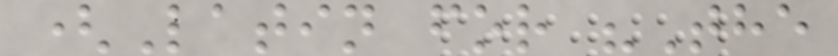(Latin for "The
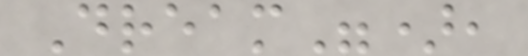Dream"),
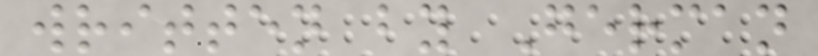written by German
